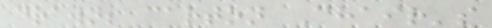drawn; carton Chair's
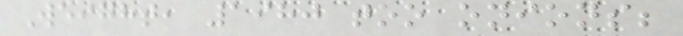Weight, 1980 too onions;
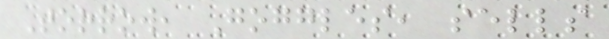Torrow, Goggles, sells
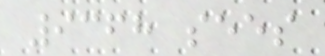9368 sees
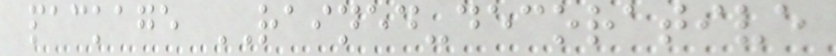package RAINED-decorative
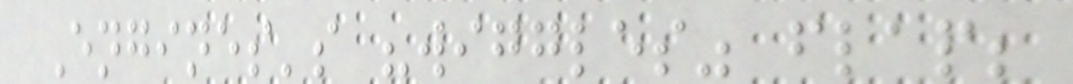Engines's "wiggles" flap;
